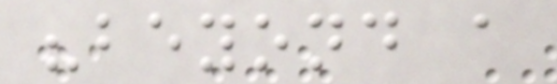"beyond a
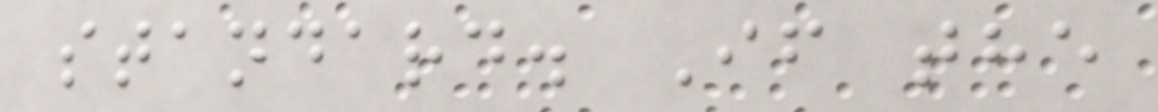standard. If the
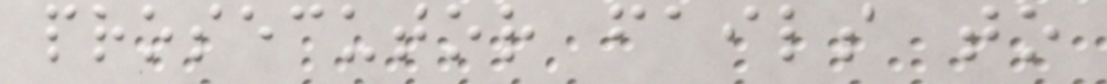prosecutor fails to
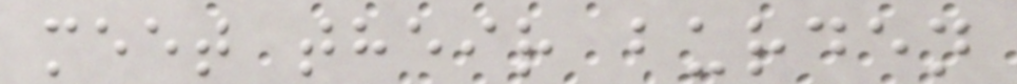meet their burden
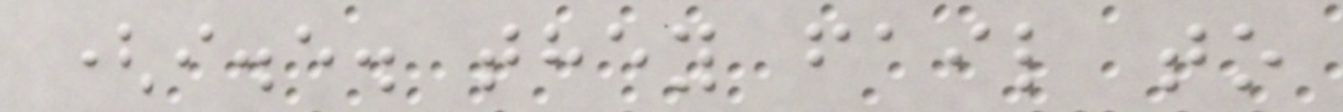(i.e. they fail to
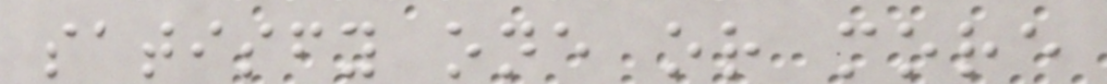satisfy one or more
